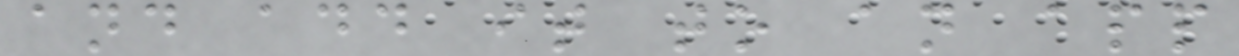and add it to an app
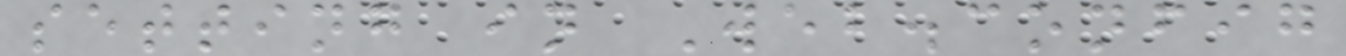setting in Web.config
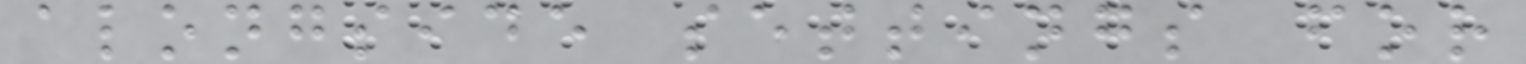alongside settings for
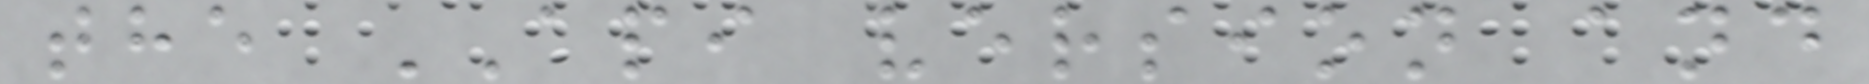the API version and
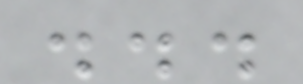...
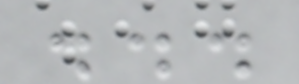...
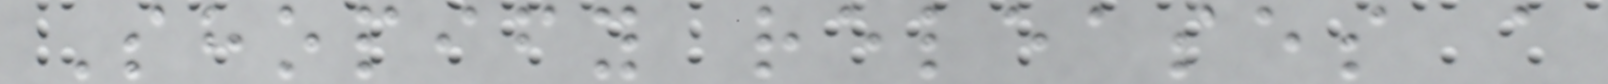Shopify releases a
